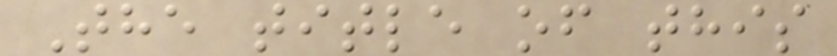The title of this
